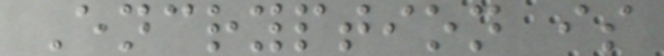Encryption is
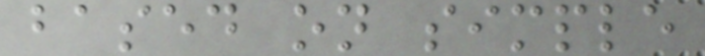based on simple
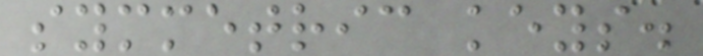symmetric keys.
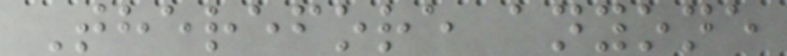Therefore anyone
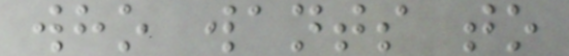who wants to
